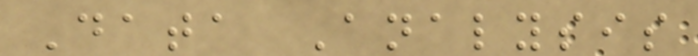Data Analysis
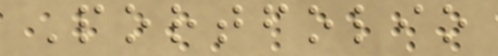Portfolio
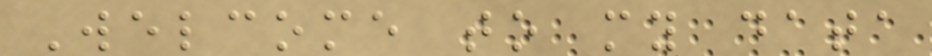Welcome to my data
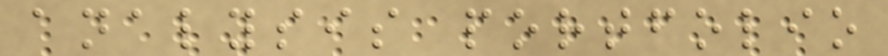analysis portfolio
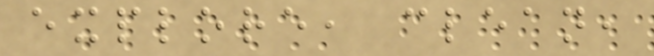explore, clean,
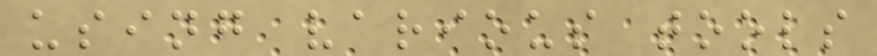using various tools
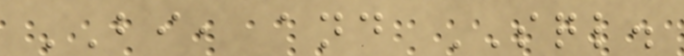BI, and SQL.
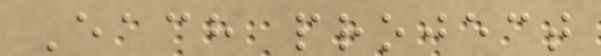Each project
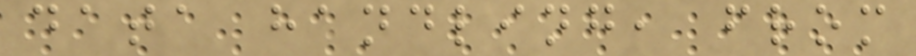data handling, from
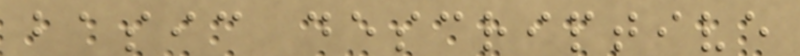basic descriptive
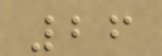26
